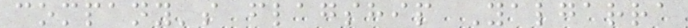company's flagship Yalgarra
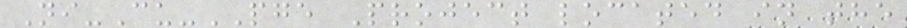Ni-Cu-PGE Project located in the
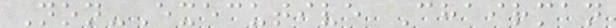Non-Executive Chairman
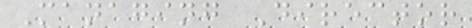Managing Director
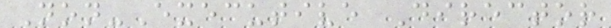Non-Executive Director
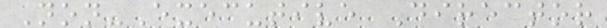Non-Executive Director
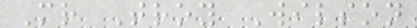Mr Troy Wilson
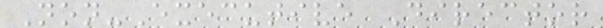Non-Executive Director
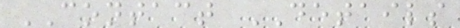CONTACT DETAILS
